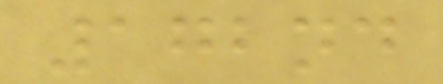172nd
